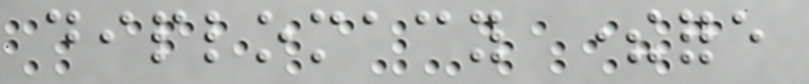diplomacy therefore
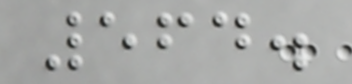564.
